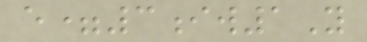e=3iw1Y
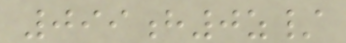099h0z/
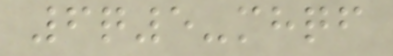6q5-mhqf
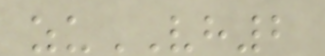zuVH2
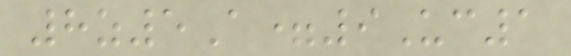8z5A=9Uc1
